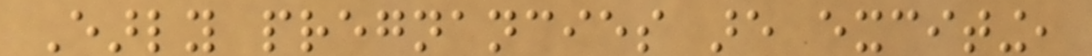Early pregnancies are exciting,
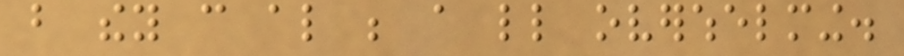but they can also be a little overwhelming.
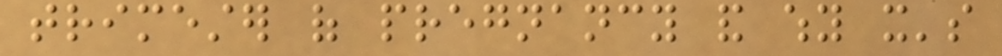trimester of pregnancy and why it's
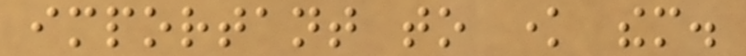important to know them.
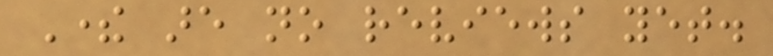There are no reviews yet.
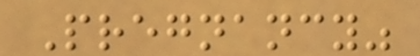Pregnancy"
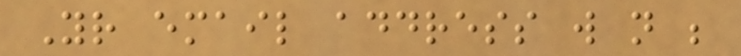Your email address will not be
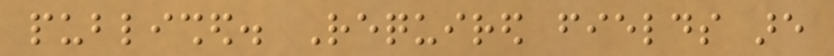published. Required fields are
